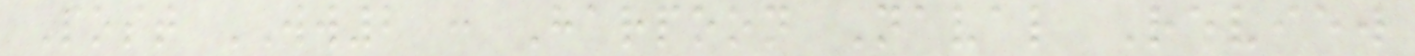Post WW2 : Harpoon Naval Review
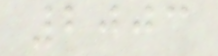2003
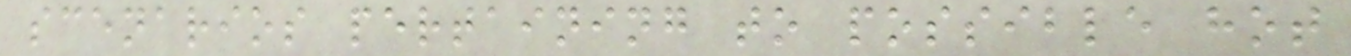scenarios pertaining to possible hot
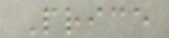Price
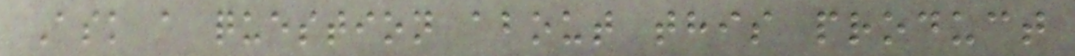Ask a question about this product
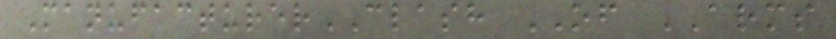ManufacturerCLASH OF ARMS
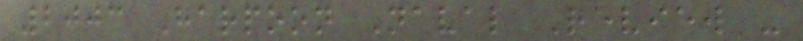2003 Harpoon Naval Review -
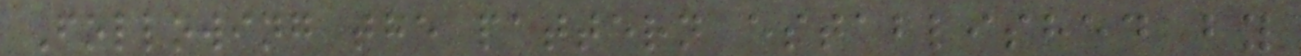Following the pattern established by
